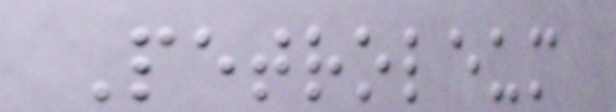Petroleum
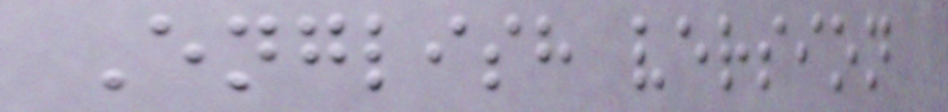English version
